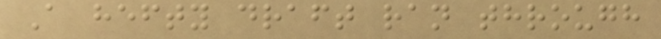A hefty draft ran through
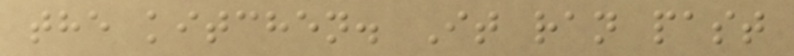the kitchen. It ran past
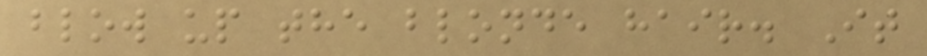blow up the blonde hair. It
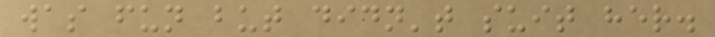was fun but didn't suit her.
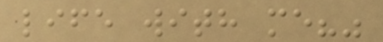life with me?"
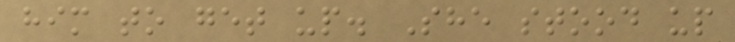him to get up. She stood up
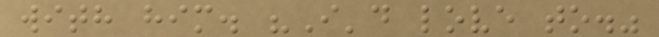with him. "I'd love to."
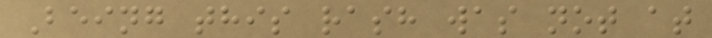Being this rash was not at
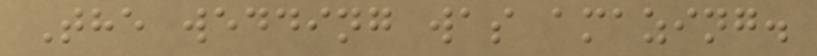The wedding was amazing.
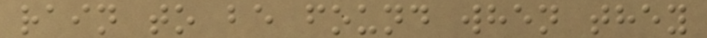rain to be found when they
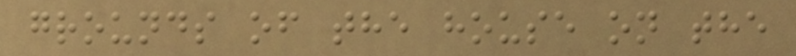grounds of the house on the
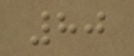80
